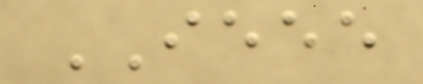IEEE
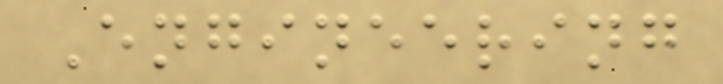Engineering
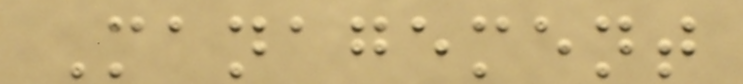Management
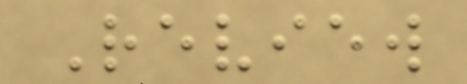Review
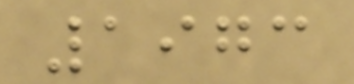1973
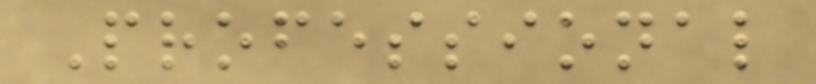Professional
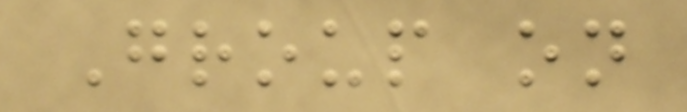Group on
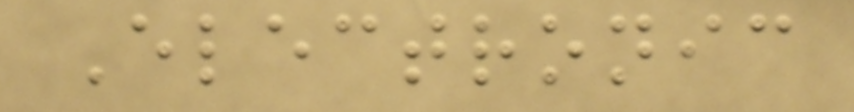Electronic
